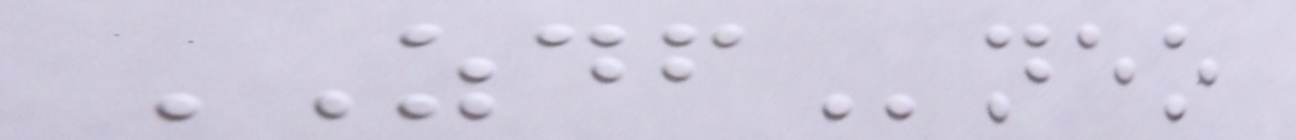ZDFneo
